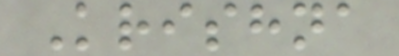Krishna
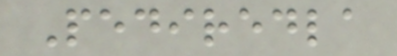Pediredla
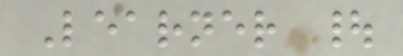Learner |
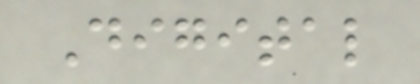Digital
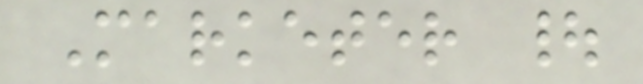Marketer |
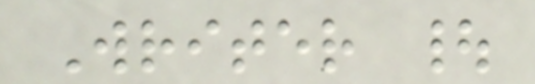Writer |
